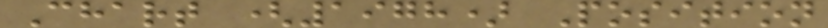Chart (1978) Position
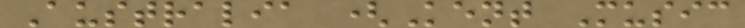Australia (Kent Music
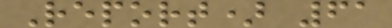Report) 61
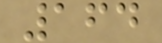164
